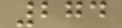274
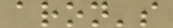aron's
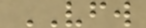VFW
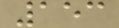153
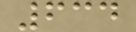634
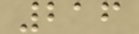216
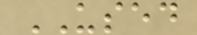USED
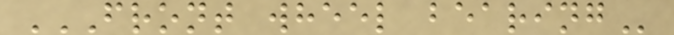FRONT WHEEL BEARING
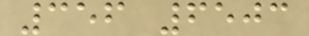356 6503
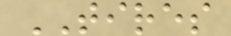TIRES
